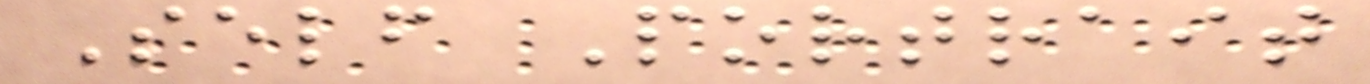Self Portrait
